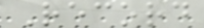Record
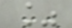%
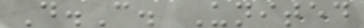D.C. United
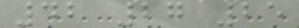42 27 25
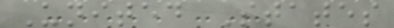United States
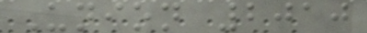Union 2010
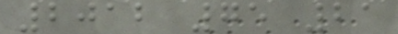2012 75 21
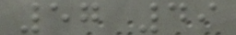57 49
